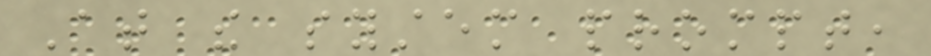At the system prompt,
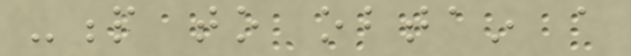-p to obtain a
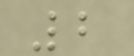2
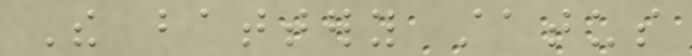The battery status
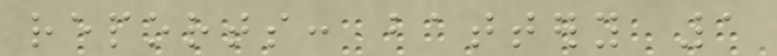reports: battery 1
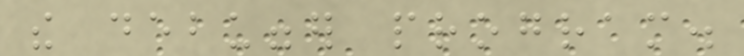the debugger program.
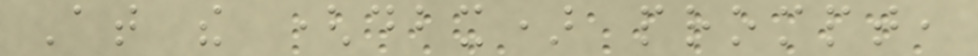At the (dbx) prompt,
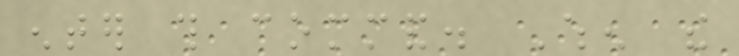enter this command. When the
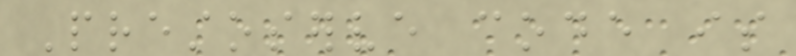Prestoserve code is
